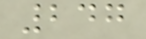247
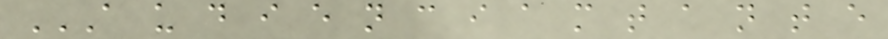A U D I E N C I A M T A N T E
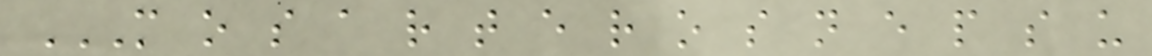M O S A R T E R O S N E P S U
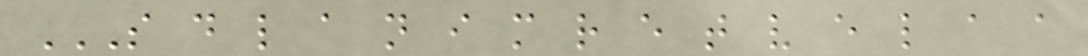S D L A N I M R E T V E L A A
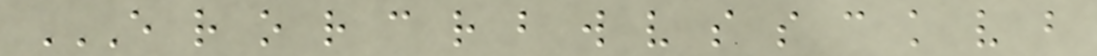E R O R C R B W V S S C K V B
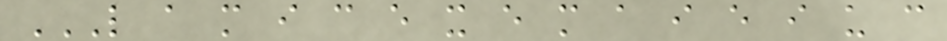L A M I C E X E M A I E I U C
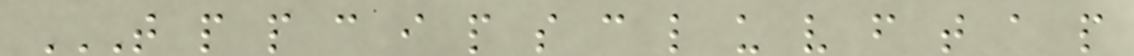T P P C I P S C L U V F T A P
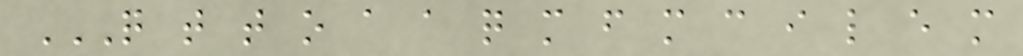Q T T O A A Q M F M C I L E M
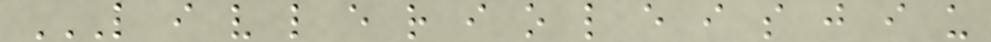L I V L E R I O L E I S J I U
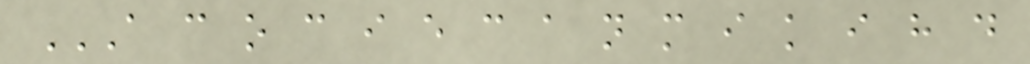A C O C I E C A N M I K I H D
